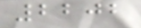2202
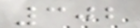302
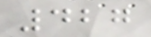427
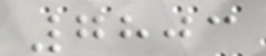7803
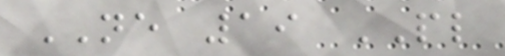NE 19 PL
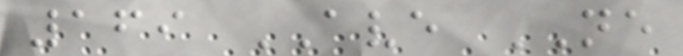169 AVE NE
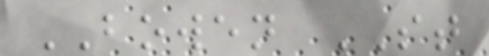BOWEN ST
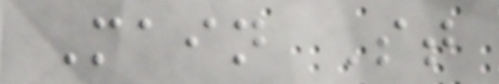Main St
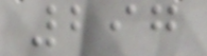297
